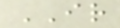IR
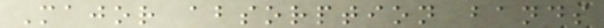Major absorption bands
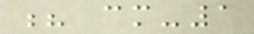? cm-1
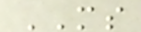MS
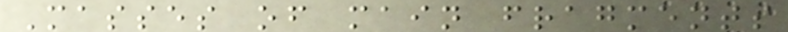Masses of main fragments
